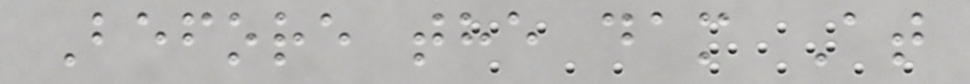Before the dam At
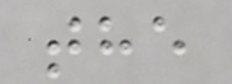the
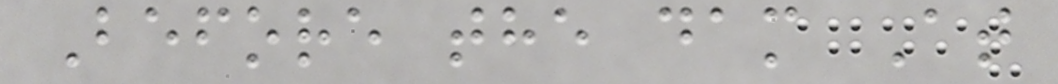Before the dam At
